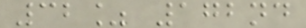32% 172nd
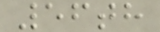56th
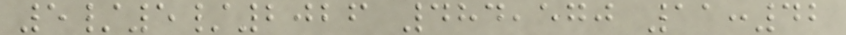5/5/2026 484,570 11:42
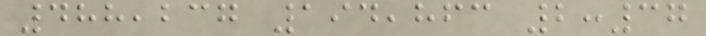488,237 194,863 2:37
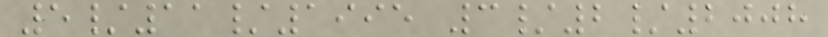5/11/1995 3/2/2008
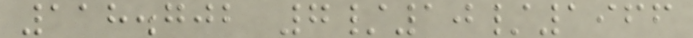118.702 7/10/1966
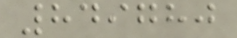849780
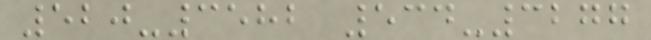520-3582 534-3277
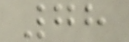78
